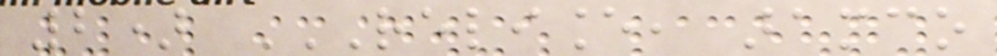2) RELIANCE, ARAMCO
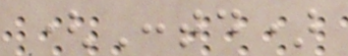(Contd)
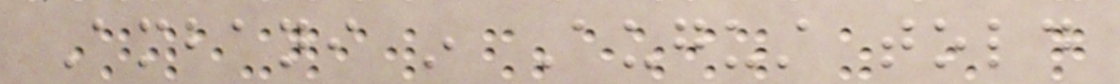Ambani in August told
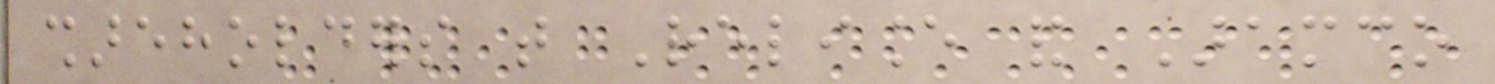shareholders that Reliance and Aramco
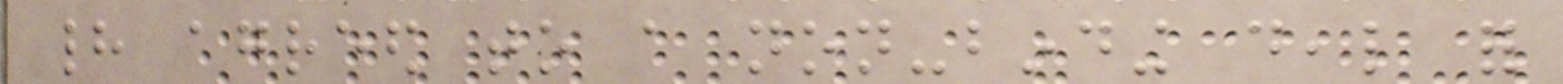had agreed to a non-binding deal for
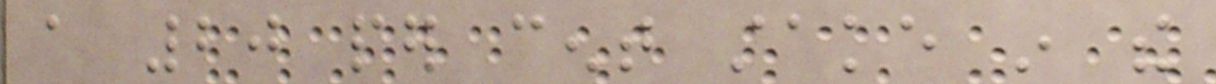a 20 per cent stake in the
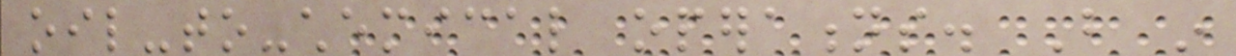oil-to-chemical operations. But in
